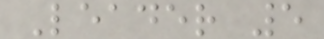Leader 5
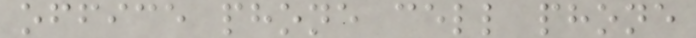office phone cell phone
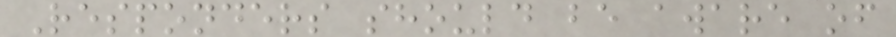Responders should be aware of
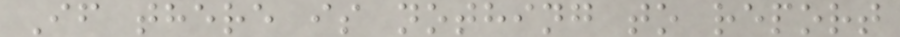If there is nothing to report
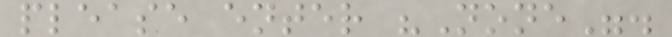please enter "None".
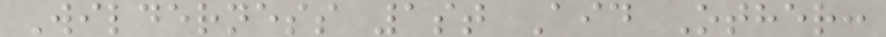Wilderness 1st Aid Other:
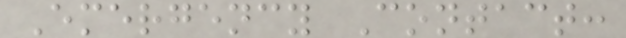Emergency Contact:
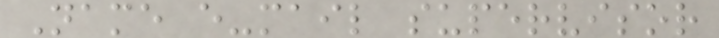Name e-mail supervisor
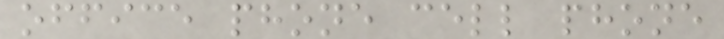office phone cell phone
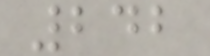242
